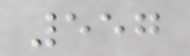557
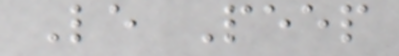Le Peep
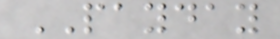PAYDAY
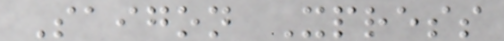Saigon Xpress
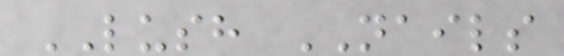LUSH NAILS
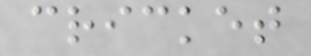cricket
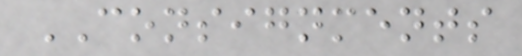CONSIGNMENTS
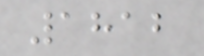1812
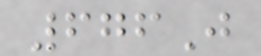676J
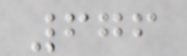676
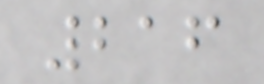216
